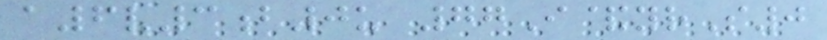a6v3b0u 77I&yrS0
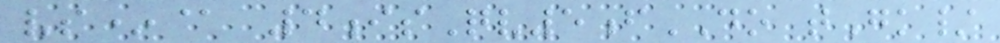vs*@ 4isQv5fDO tGk/
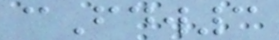cFdw3
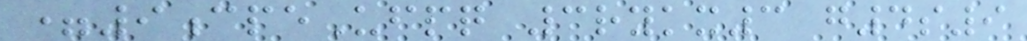=9cpeUfpq 3rykx3 g4s9
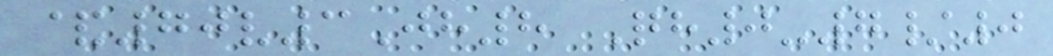&70v3Jh8 Qh0-7/0
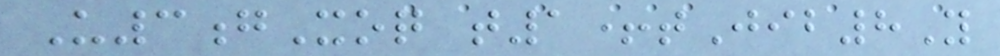U3gXoq t1+tJib8Y
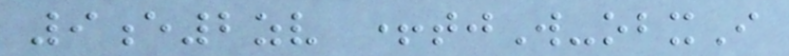9e2zv +tjW-obxI
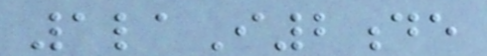1laI2de
